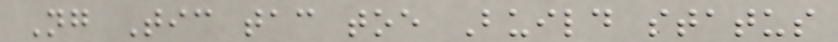Ng Tic tac toe Build status
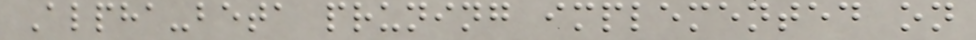Alpha-beta pruning implemented on
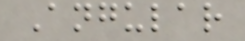Angular
